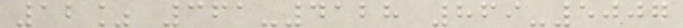12% 361-4128 869-5007
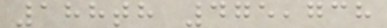188th 475,738
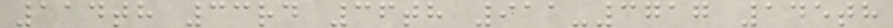114th 33rd 36th 911-3717 145th
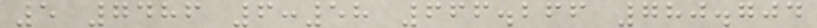5 7486 6:58 666.266 780.704
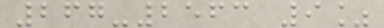267-2563 9%
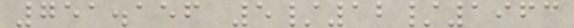751.156 5/12/1963
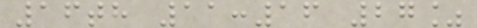16th 11:16 27%
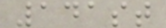141st
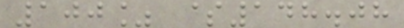100% $148.08
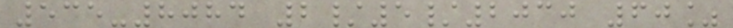535-8084 2/5/2030 60%
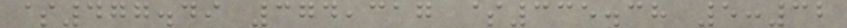$477.49 374,317 $335.38 5:32
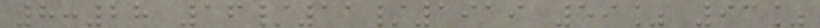8:28 16/11/1919 59% 93%
